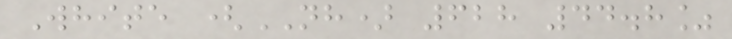White (NH) 628 44.8%
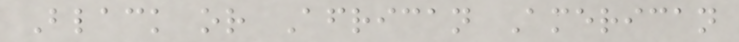Black or African American
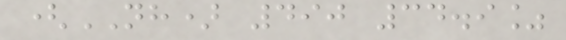(NH) 490 34.9%
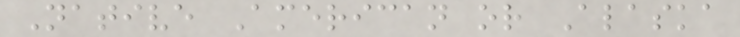Native American or Alaska
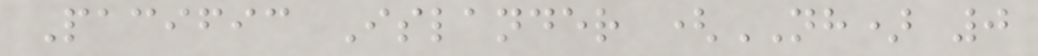Pacific Islander (NH) 0
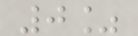0%
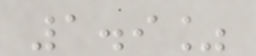1.9%
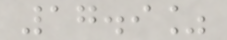17.9%
